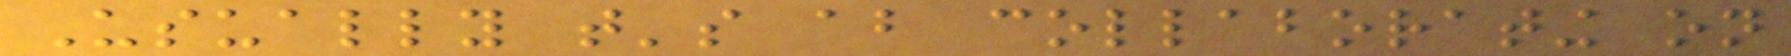Usually that's about collaborating on
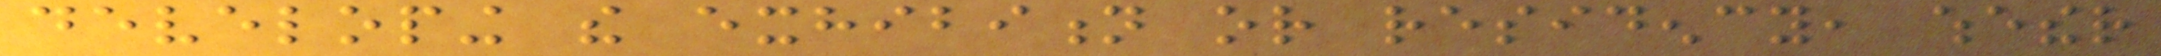developing the exhibition or residency, whether
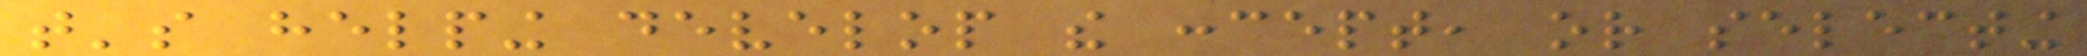that's helping develop the concept, or selecting
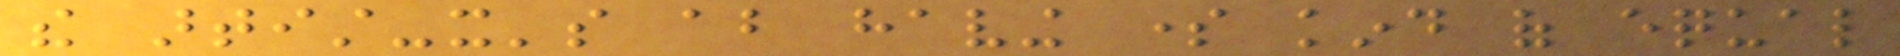the artist-it's about having some kind of equal
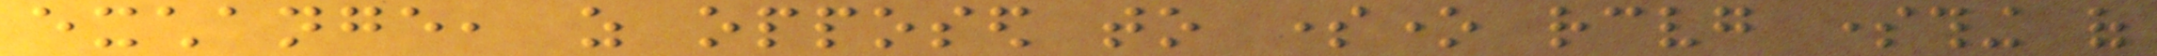exchange, as opposed to someone receiving something of
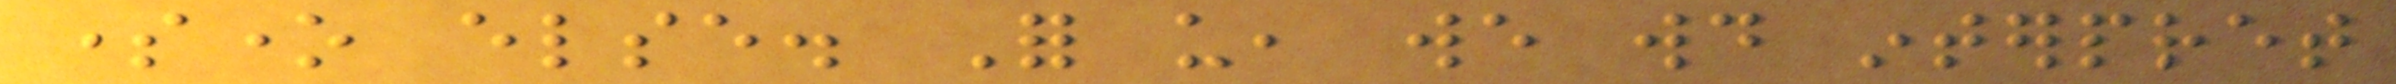someone else. For us, we would interpret
